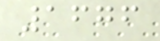1676
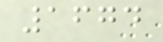1674
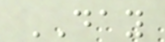DAY
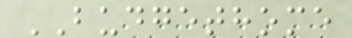BUDGETHOME
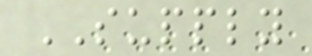SUPPLY
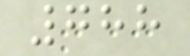788
